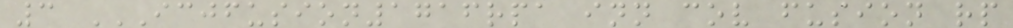3 ICJFUSION1716RPA INN COV FUSION RP
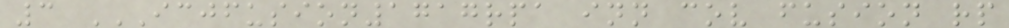3 ICJFUSION1717RPA INN COV FUSION RP
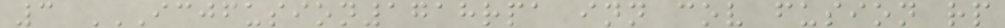3 ICJFUSION1718RPA INN COV FUSION RP
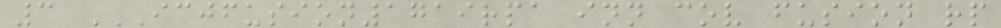3 ICJFUSION1719RPA INN COV FUSION RP
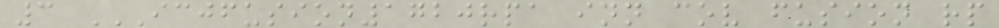3 ICJFUSION1720RPA INN COV FUSION RP
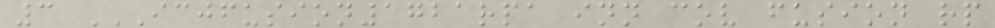3 ICJFUSION1721RPA INN COV FUSION RP
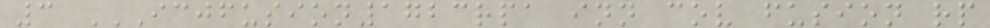3 ICJFUSION1723RPA INN COV FUSION RP
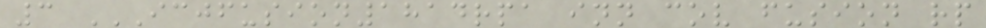3 ICJFUSION1814RPA INN COV FUSION RP
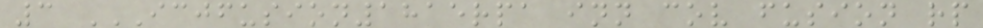3 ICJFUSION1815RPA INN COV FUSION RP
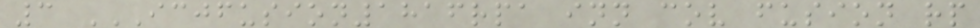3 ICJFUSION1816RPA INN COV FUSION RP
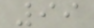99
